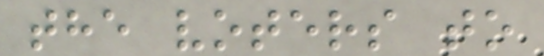the voters to
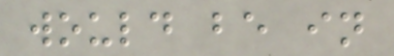would be in
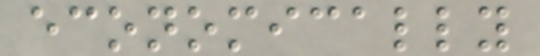economically
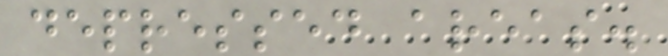depressed areas.
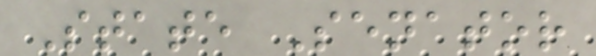State Senator
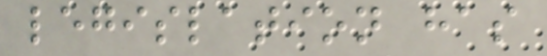legislation has
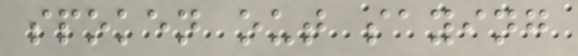spoken out saying
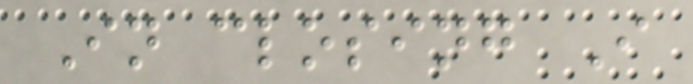In closing I
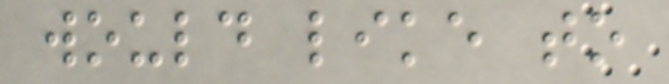would like to
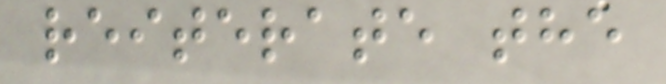reiterate the
